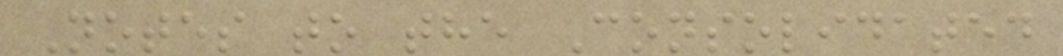Notes to the Consolidated
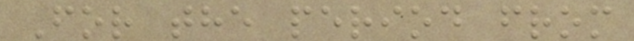For the period from
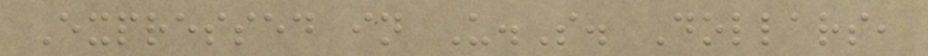Expressed in U.S. Dollars,
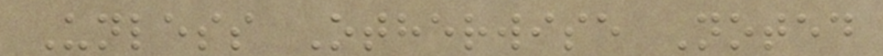Unless Otherwise Noted
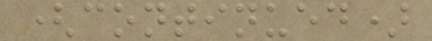(continued)
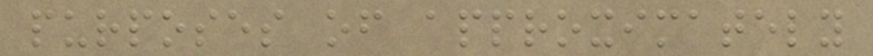purposes of approximately
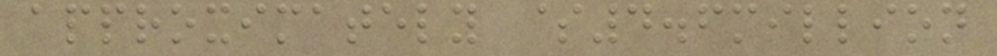approximately $4.6million
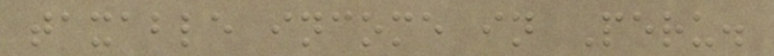taxable income in Peru.
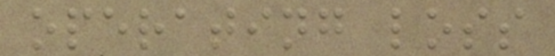operating loss
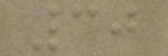30
